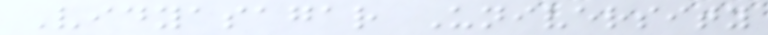Vidyasagar University
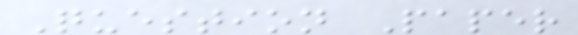Question Paper
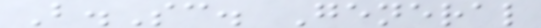B.Sc. General
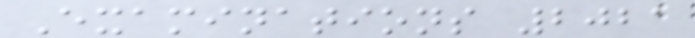Examinations 2021
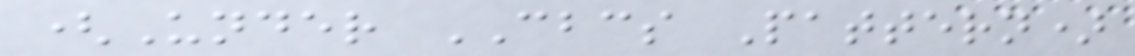(Under CBCS Pattern)
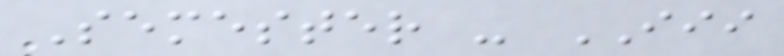Semester - III
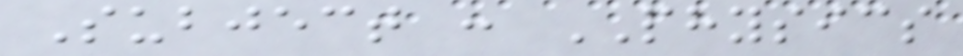Subject : PHYSICS
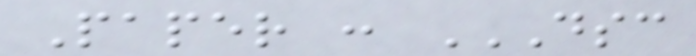Paper : DSC
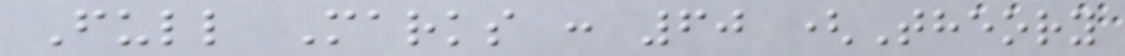Full Marks : 60 (Theory
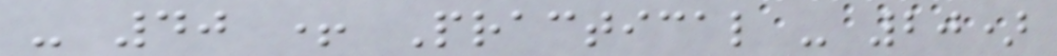- 40 + Practical - 20)
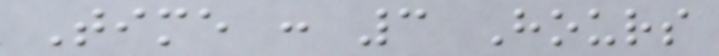Time : 3 Hours
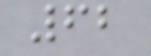62
